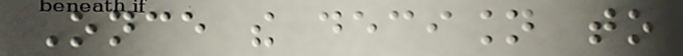Once the decision to
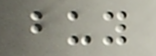buy
